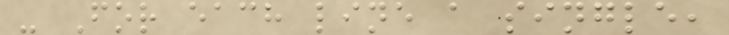- For each line a single,
